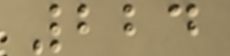224
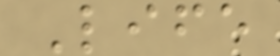Life
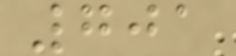701
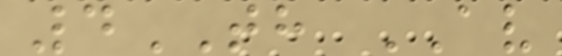4TH AV
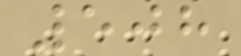508
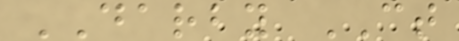DARBY CT
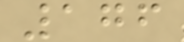176
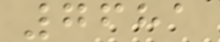7681
